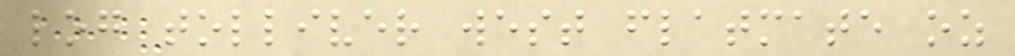log tolliver west flatmate oz
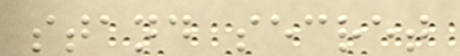stand secret
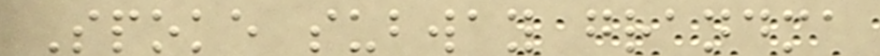Spoke subway grandma
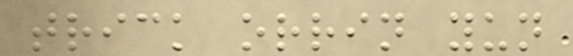trick orrin yun
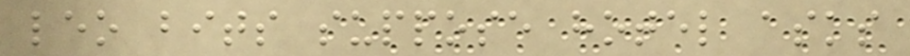leo bits suppose hotel asks
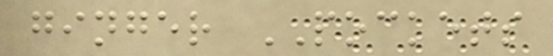ginger POCKETS
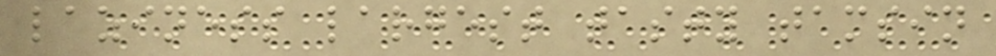laziness largest tasty tamsin
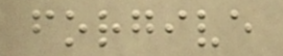forgive
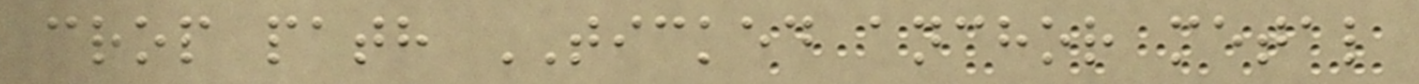crop path TICKED anchor metal
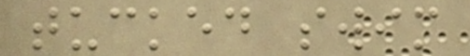tucked swim
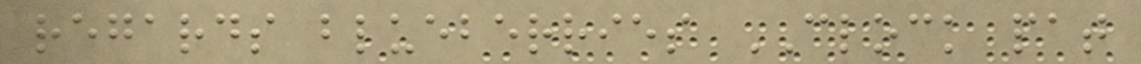regards blueberries CLOCK pat
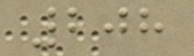208
